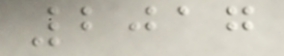2017
